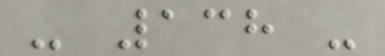- 138 -
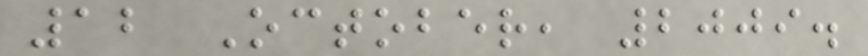12 October, 2009.
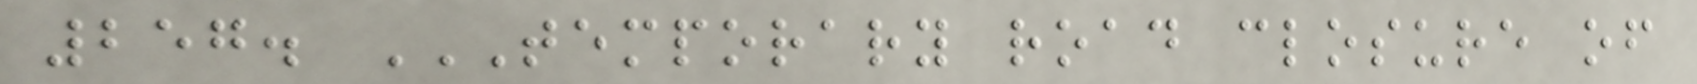257. TEMPORARY ROAD CLOSURE OF
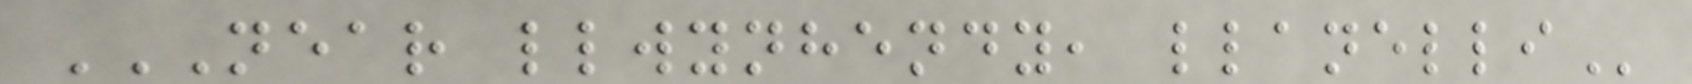NEAR LLWYNHENDY, LLANELLI
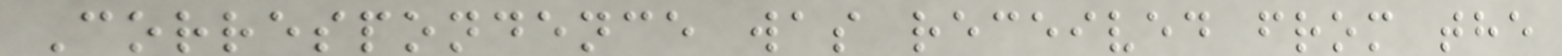Correspondence was received from the
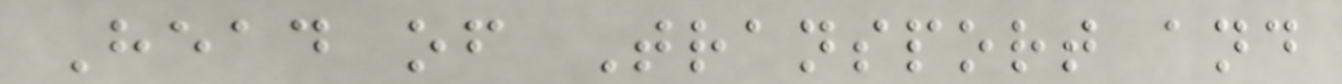Head of Transport and
